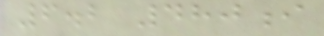6.2 480i
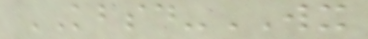KBSD-WX
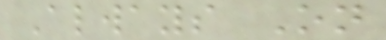Always On
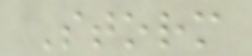Storm
